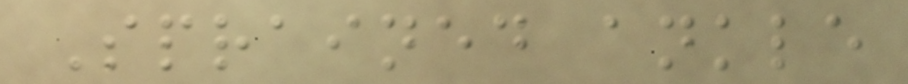Sprained ankle
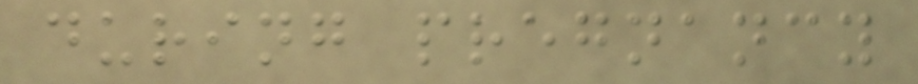during pregnancy
